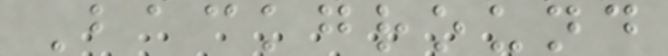Background
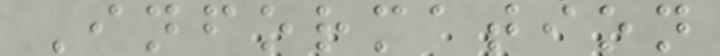Information
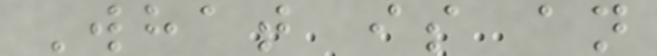What is an
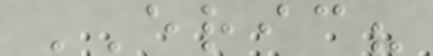ERIC?
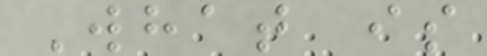What is
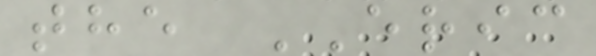the ERIC
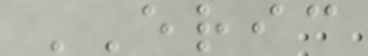ERIC
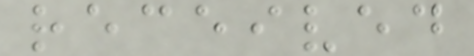received
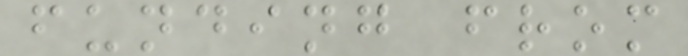funding from
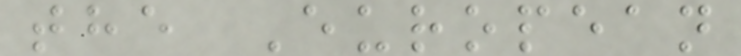the European
